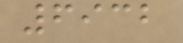6932
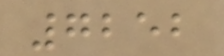7252
